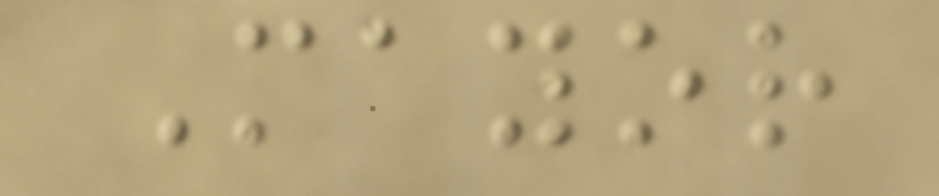Mayor
